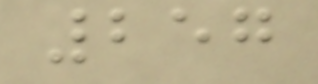257
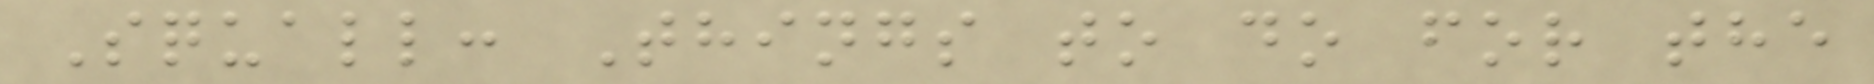Squall: Things to do for the
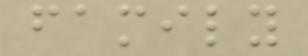family
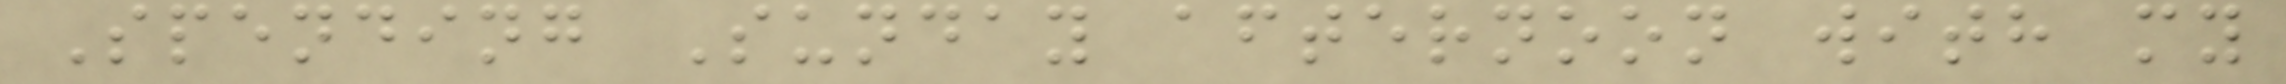Spending Sunday afternoon with my
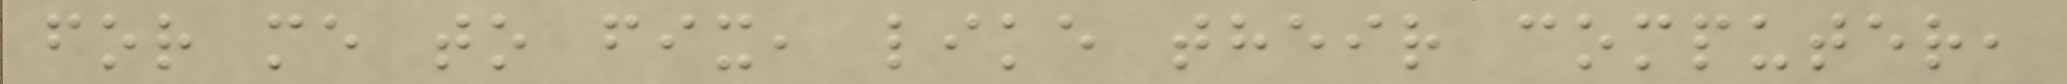for me to fix, like their computer,
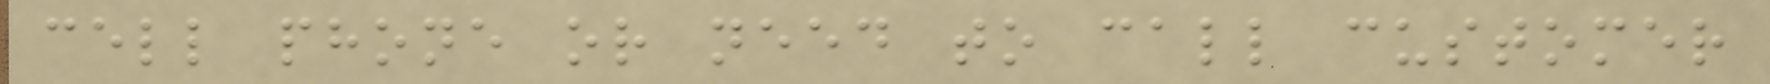cell phone or need to call customer
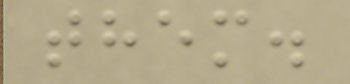them.
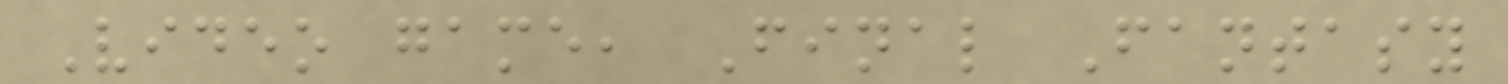Video game, Final Fantasy
